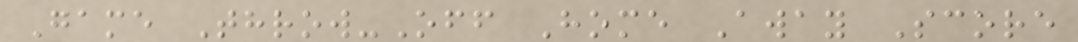Game Throw-Off Home Away Score
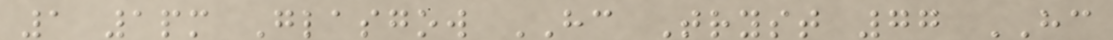1 1pm Glasgow HC Tryst 77 HC
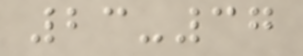23-37
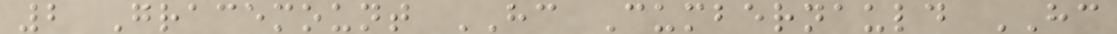2 Gracemount HC Cumbernauld HC
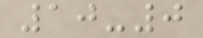10-0
